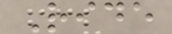Ride
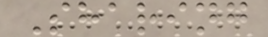Sharing
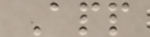App
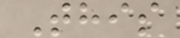This
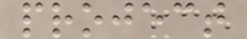project
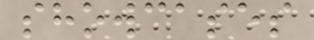showcases
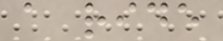a ride
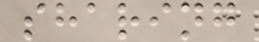sharing
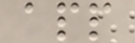app
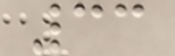33
